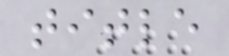title
